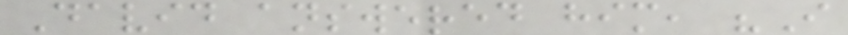David answered him, "I
